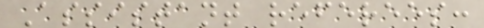Assistant referees:
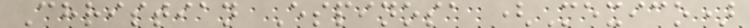Christian Espinosa (Mexico)
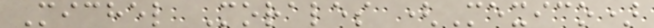Michel Morales (Mexico)
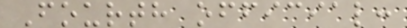Fourth official:
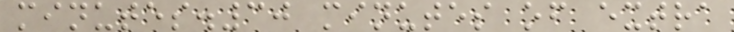minutes.30 minutes of extra
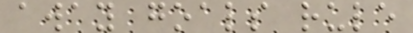away goals rule
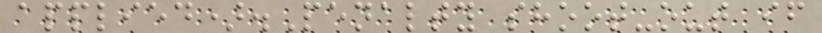applied).Penalty shoot-out if
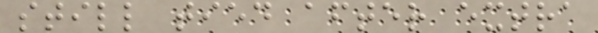still tied after extra
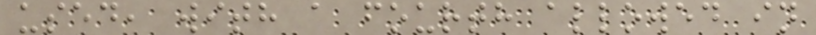used, with a fourth allowed in
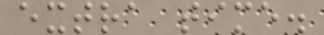extra time.
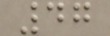47
